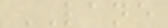LANE
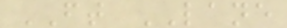FT LANE
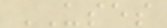USES
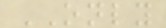ONLY
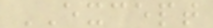EXCEPT
